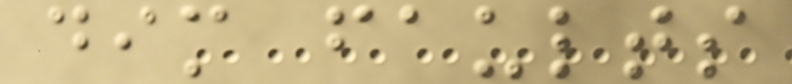dim faults
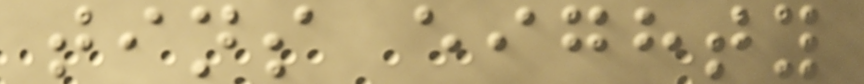tins eighty
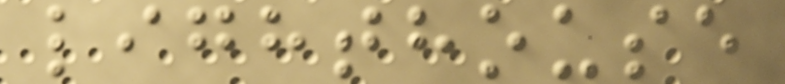lighthouse
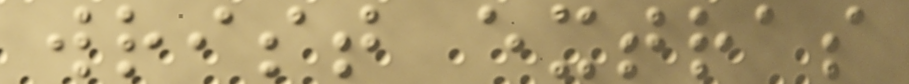wrist extras
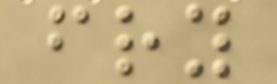fry
